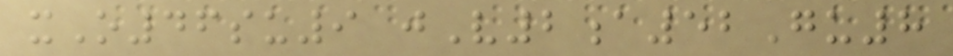xO46su9 jV2a52Gu8
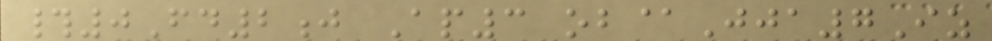#0Fd2j Ap3 ob@Jja7Iz
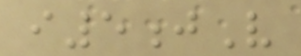i5jV
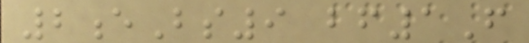2eBs9 bf1F
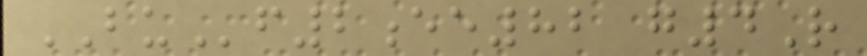BUf2ee82 g4R
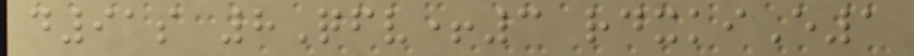d91s 8Qfv+3 rdxkiE1
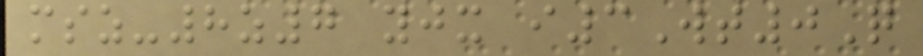msz-8z7 yjx i3Wt0Q
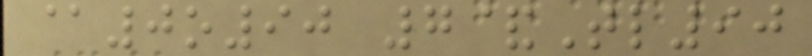@0o90 7&Tl90
